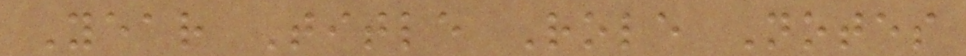Year Title Role Notes
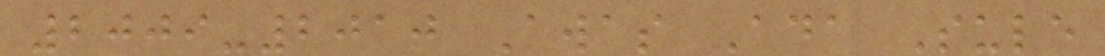2009-2010 Awas Ada Sule
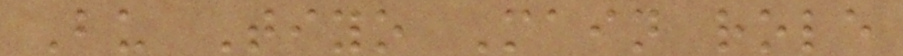Bu Tiyo Main role
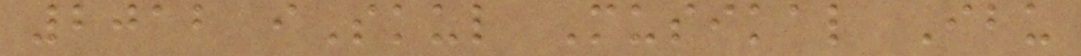2012 iSkul Musikal Ibu
